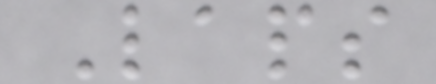Laps
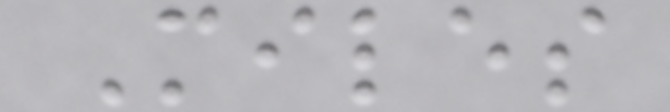Miles
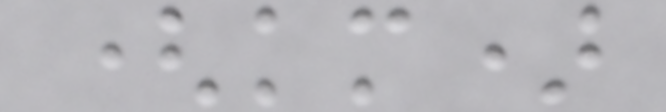(km)
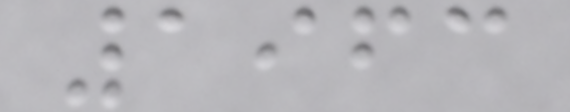1963
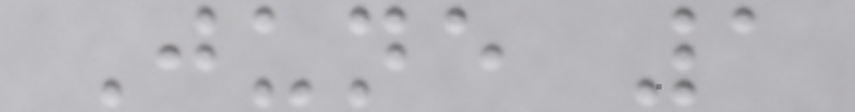June 1
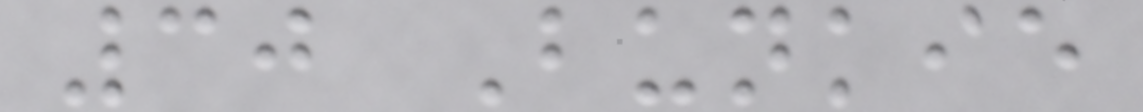30 Bunkie
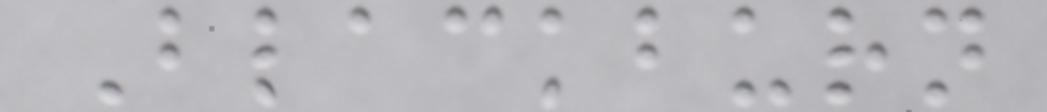Blackburn
